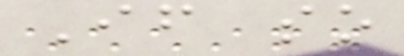If so
